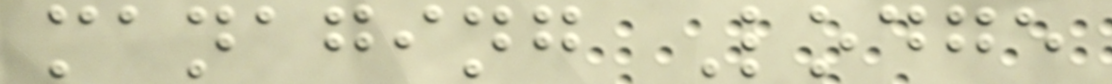managing Lodge
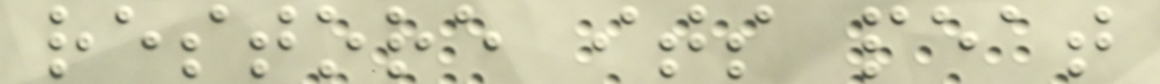restore its peat
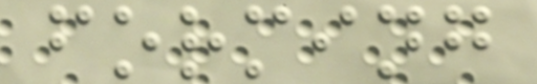forming
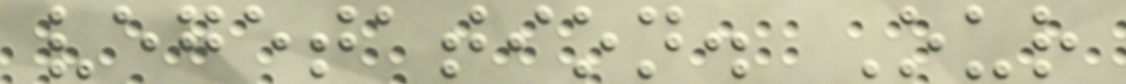vegetation. Our
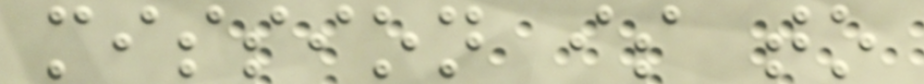mission is to
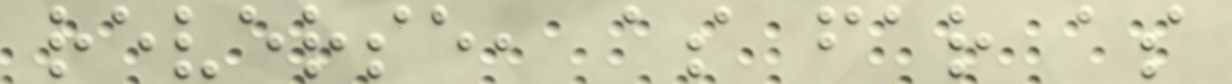reverse, as far as
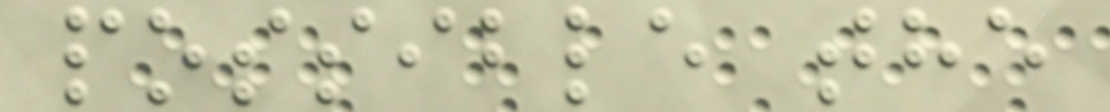possible the
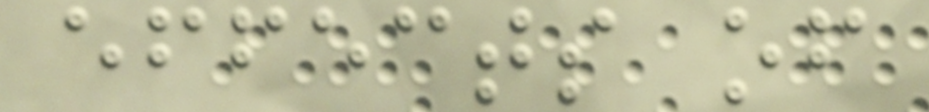effects of
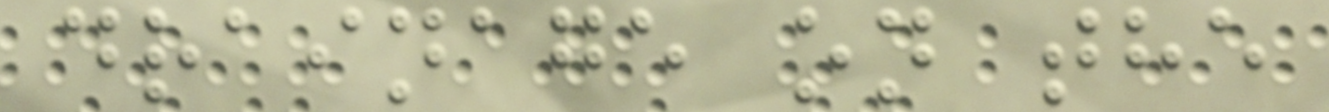drainage on the
